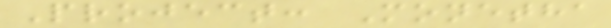Project: Monetha
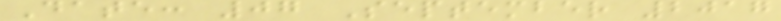Date: 07 September 2017
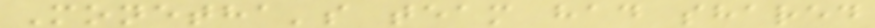Monetha's team had shared
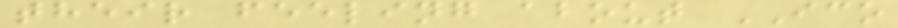their feeling about ICO
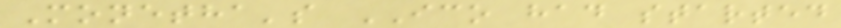Monetha's ICO had started
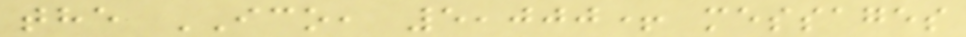the ICO, 5,000+ messages
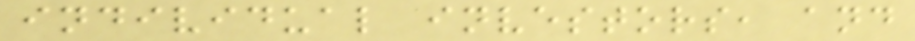individual investors, and
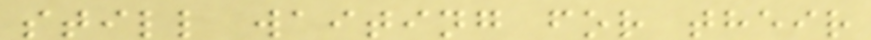still waiting for their
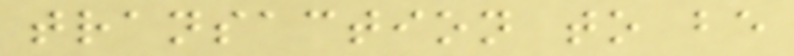transaction to be
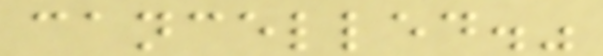cancelled."
